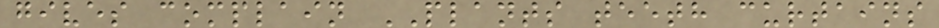gives complain PLANTS teeth curtains
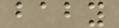baby
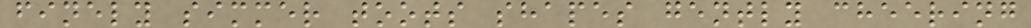finely simmer toots shapes gently cheering
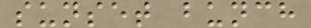sunset bunch
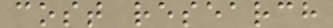cost research
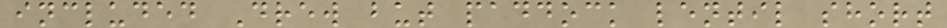included Drew but paddock lentil short
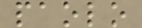paolo
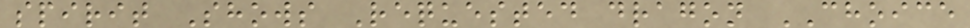spirit Shows Requested dragon CHOICE
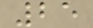25
